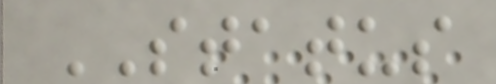STATUS
